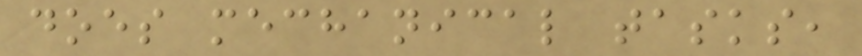does mechanical tasks,
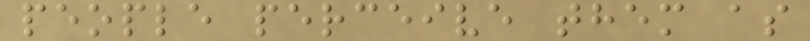people perceive them as
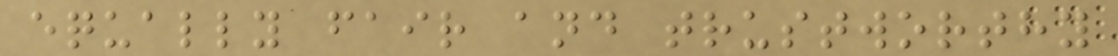equally fair and trustworthy
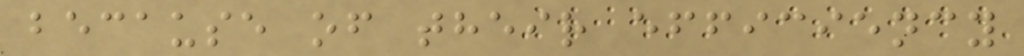because of their efficiency
